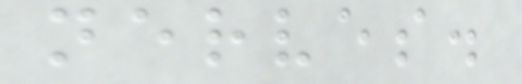nerves.
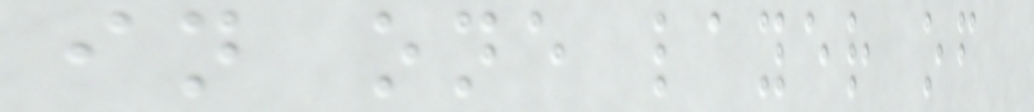in one layer of
